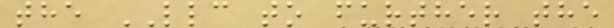the LLC to further the
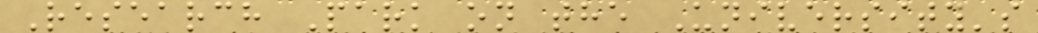Research Park on the University's
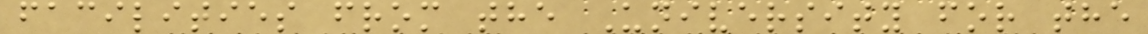facilities from the University for the
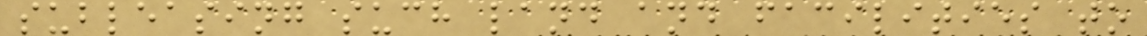subleasing such land and facilities to
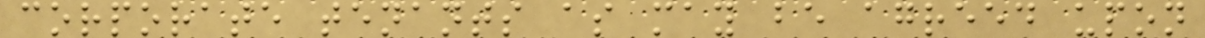corporate tenants as may be agreed upon
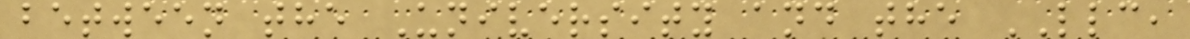between the University and the LLC,
